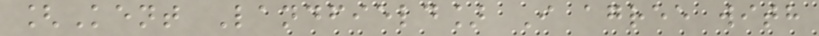[Kent Landfield] I agree with
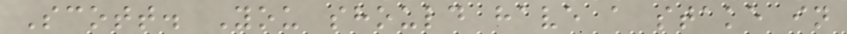Scott. You should have a stake in
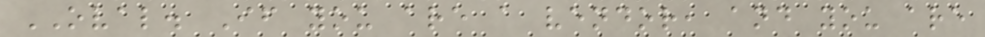OVAL. If you are a vendor, and you are
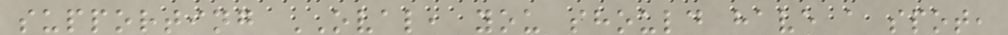supporting OVAL, you should have a spot,
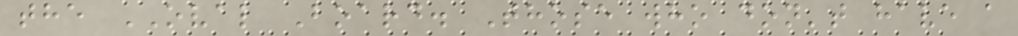the OVAL Board. Those who don't have a
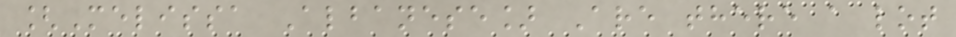[Melissa Albanese] Are there a lot
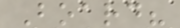Board?
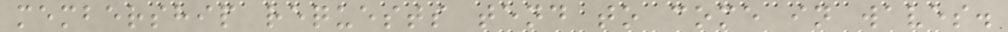membership requests tend to come in waves.
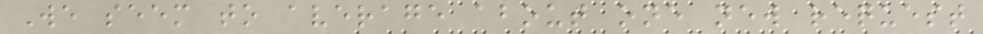We seem to average about one new request
